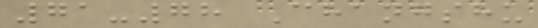71-78 Changshu
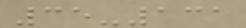35-131
